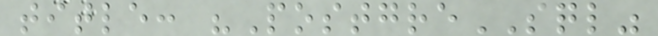title: "PostgreSQL"
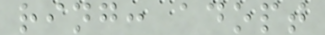ring: adopt
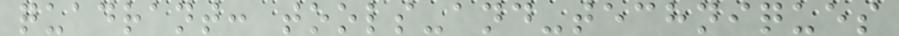quadrant: tools-and-techniques
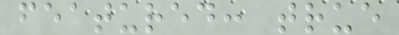featured: true
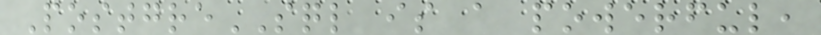PostgreSQL is a powerful,
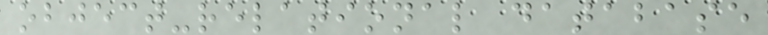object-relational database
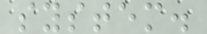system.
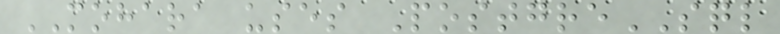MOHARA uses PostgreSQL
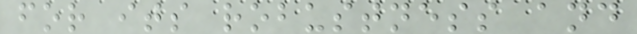for its robustness and
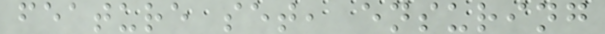feature set, ensuring
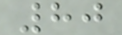80
